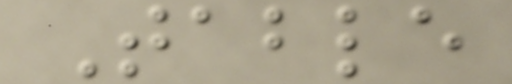Table
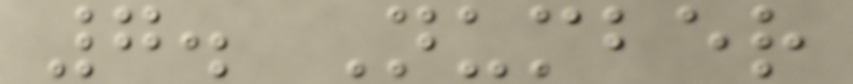7. Number
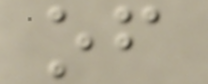of
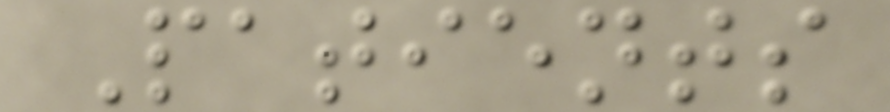Patients
